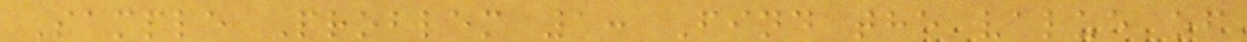Sample Problem 1: Find the value of
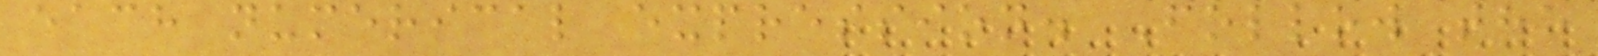each numerical expression. Follow the
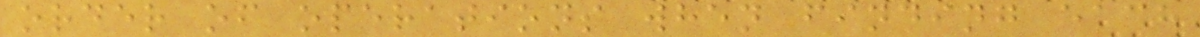order of operations when finding each
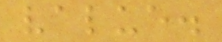value.
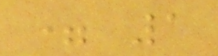= 1
